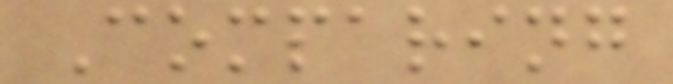Comparing
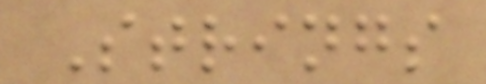Strings
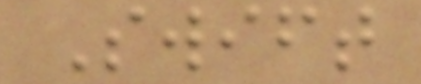Swift
